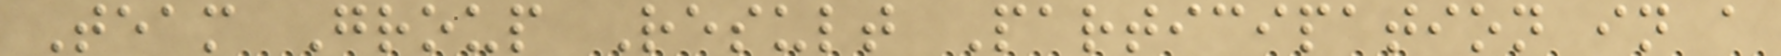Team Group Result Participation in a
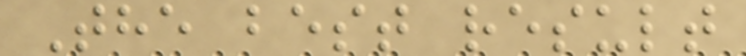The best result
